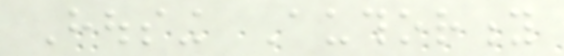Housing Authority
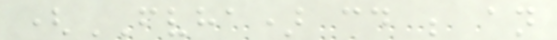(FVHA) could be an
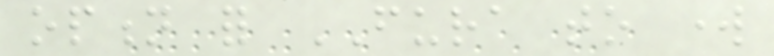option for FURA to work
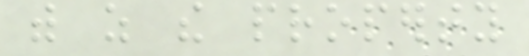with as the property
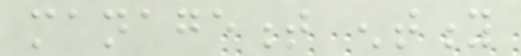management entity
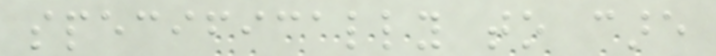specifically to care
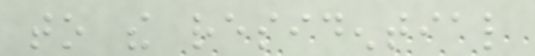to the residential
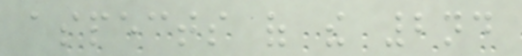aspects of the 2nd
